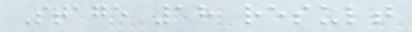Stage 18 result
